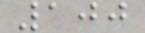100
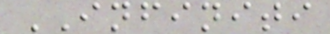INFINITI
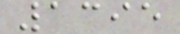1395
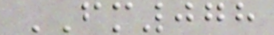FM078
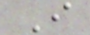I
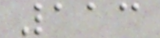113
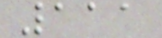111
